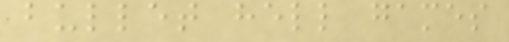bullet hell games
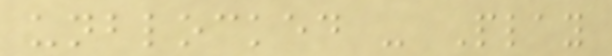unblocked - Play
